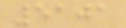5101
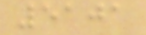5101
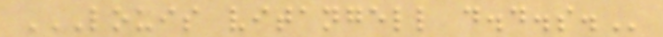LOUIS VITANGELL D.D.S.
